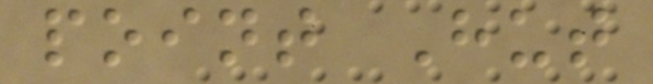point Hut
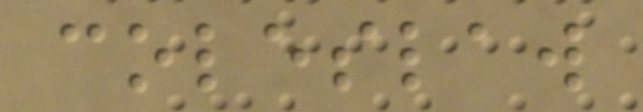coleslaw
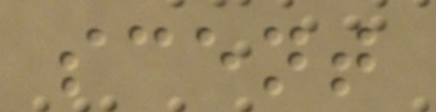scent
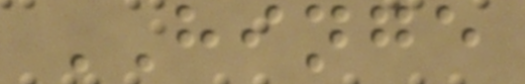HINGE
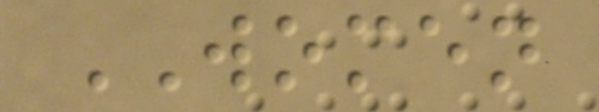WOMEN
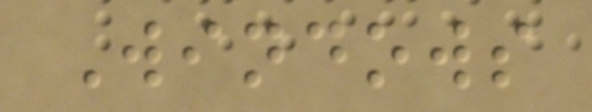Windows
